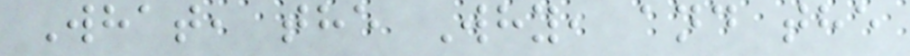What, the Why, and the
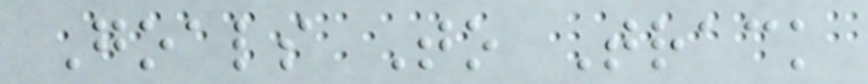Goals To Track
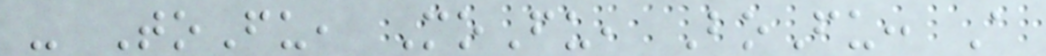- ToFu, MoFu, BoFu: A
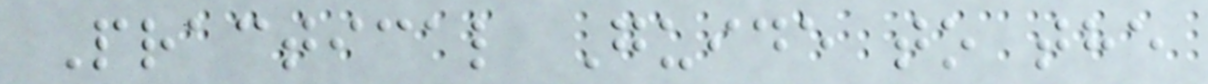Practical Guide to the
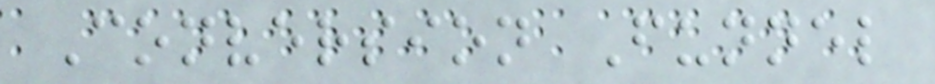Conversion Funnel
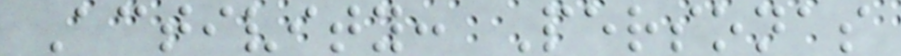Activity: Personas
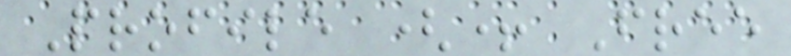Profile (+ Free
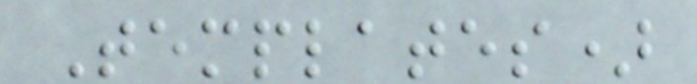Templates)
